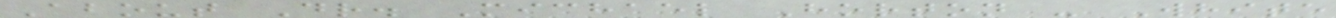About Dr. Michael Horton - White
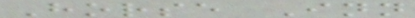Horse Inn
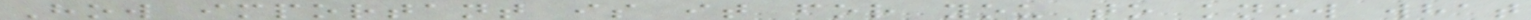How important is it for you to know what
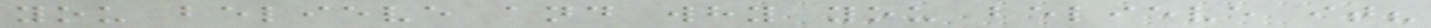you believe and why you believe it?
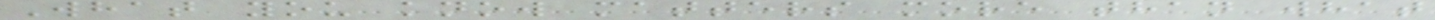What you know matters more than what
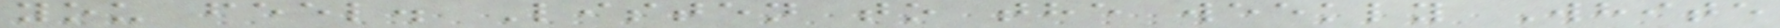you feel. Listen to the weekly White
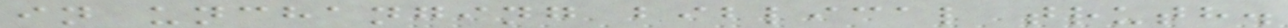in unchanging biblical truth.
